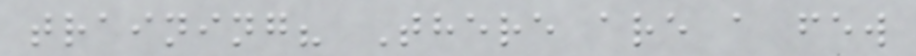training? There are a few
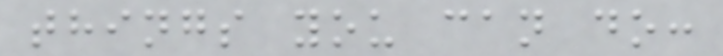things you can do:
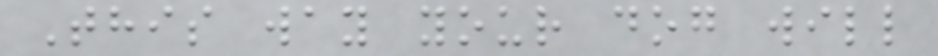This way your dog will
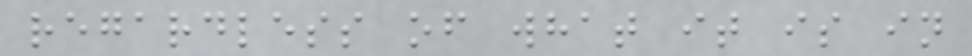regardless of what it is in
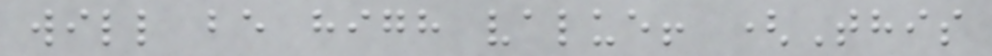will be high value! (This
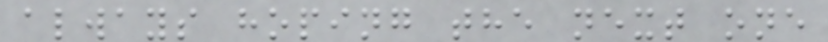always hoping the next one
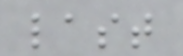last
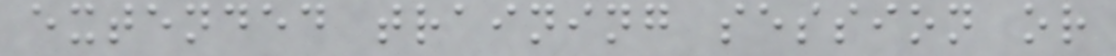extended training session or
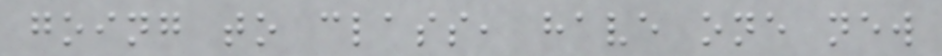going to class, have one new
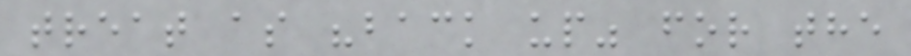treat as "back up" for the
